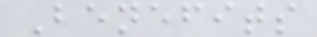Benefits
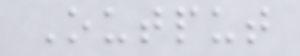Output
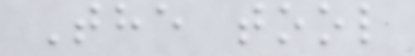The tool
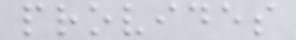provides
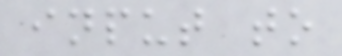input to
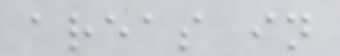areas in
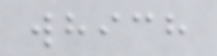which
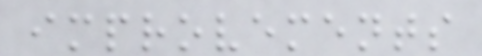improvements
